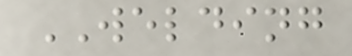WELDING
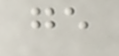ge
